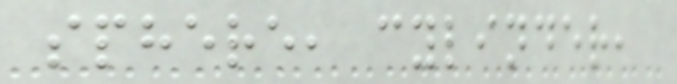sphere, cylinder,
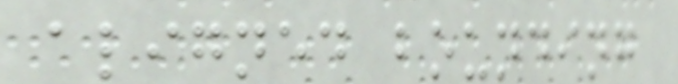aligned bounding
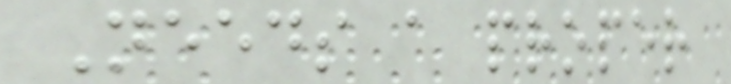Needs a proper
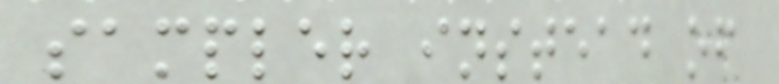sampler instead of
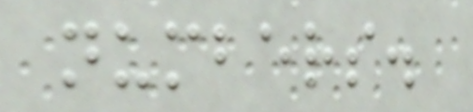numbers.
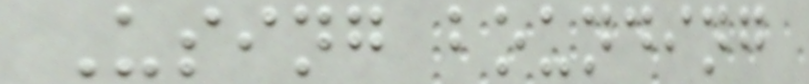Using bounding
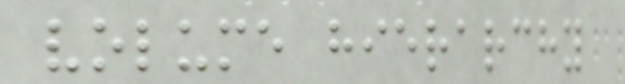volume hierarchy
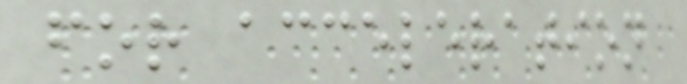for acceleration
